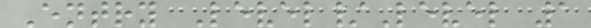Entry Level/Level 1
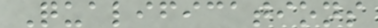Qualifications
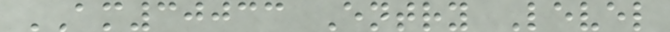AM30033 Entry Level
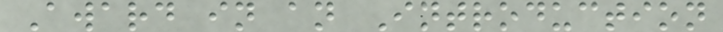Award in an Introduction
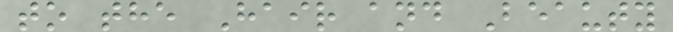to the Hair and Beauty
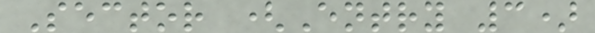Sector (Entry 3)
